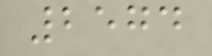2574
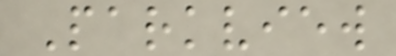Parkview
